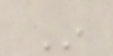In
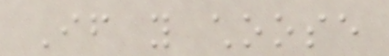If you choose
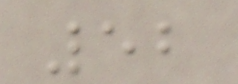52
